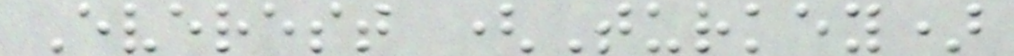Everest (Turkey)
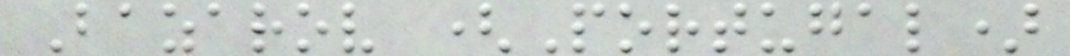Bazarov (Portugal)
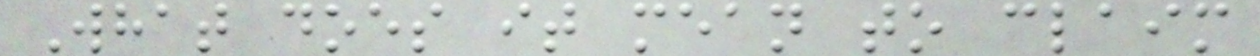What does it mean to claim
